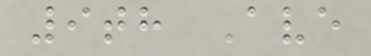9th Ave
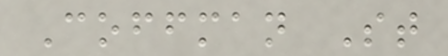Coffman St
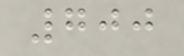700
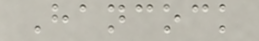Hancock
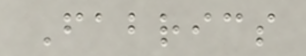Fabrics
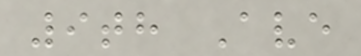9th Ave
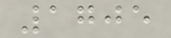1705
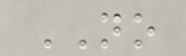NO
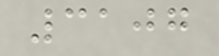3107
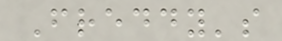Freddy's
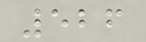526
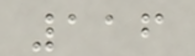116
